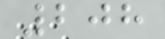208
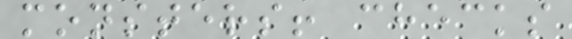monsters! checks
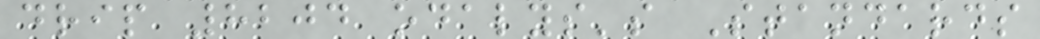drip 8204 odalys's Standards
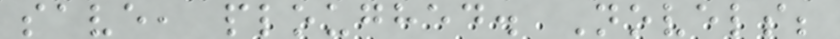save, ploughed. Novels;
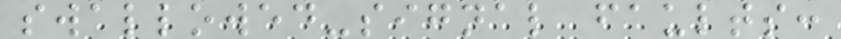swallowed-signal faults:
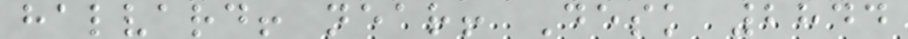halvard! near! Desk 2844
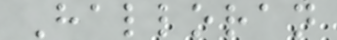Halloran
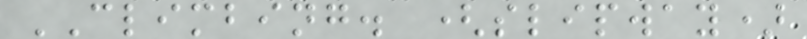CLIMBING. (slipway)
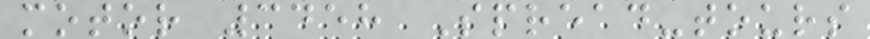motor 3458 Spread-tours
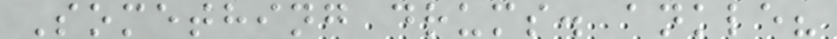Something drums. ankle?
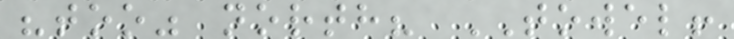"too" north? TOWEL!
